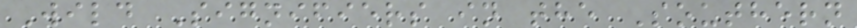Wild Signifiers in the Southern
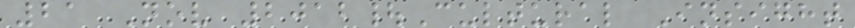21 Nov 2012|Cultural Insight
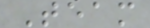Team
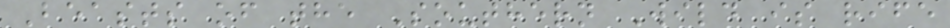Beasts of the Southern Wild is rife
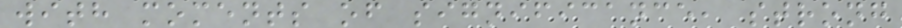with moments of significance, strong
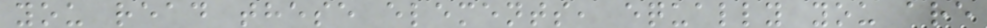you read these elements, equally you are
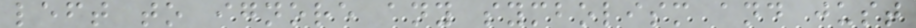left to ignore any symbolism and just
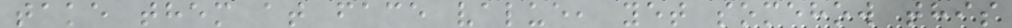take them at face value, yet somehow this
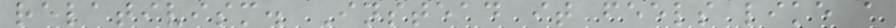relativism. Instead it feels like a
